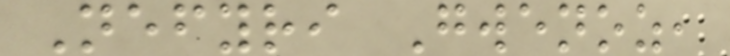Nefyri Gwenoz,
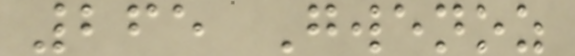265 Gwenoz
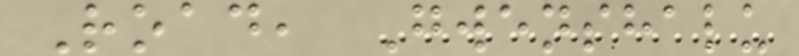Road, Gwenshalu
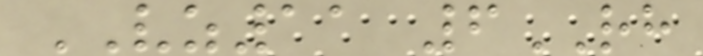VZ11 6RH
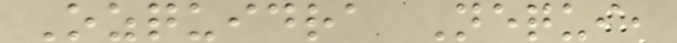Ozquidra Nequi,
